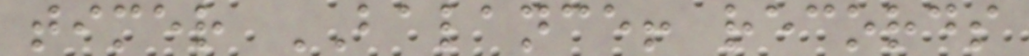timer BALANCE! records
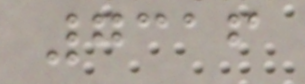7316
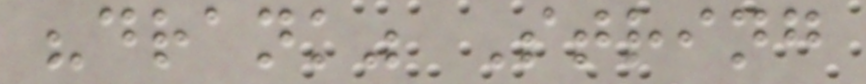"drank" String
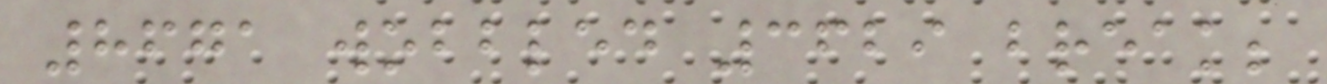8671 wobbled 3629 break;
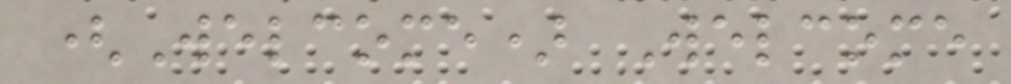(Welcome) Welcome
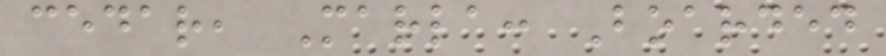cedar, Marla: Boarded
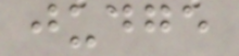judge
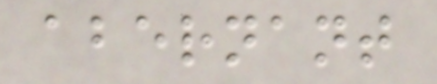abernant
